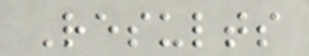Results
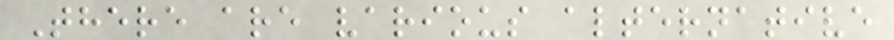There are various alternative
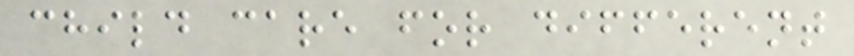child care for different
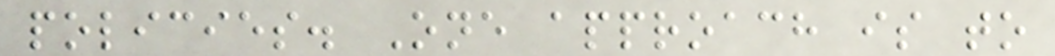policies. One approach is to
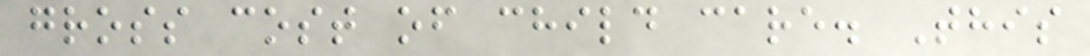gross cost of child care. This
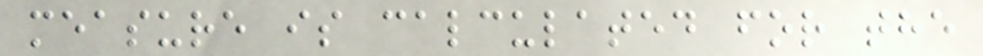measure is calculated for the
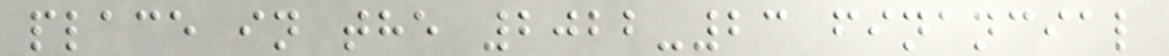place in the 2022-23 financial
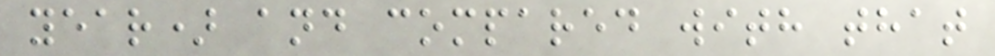year) and compared with that
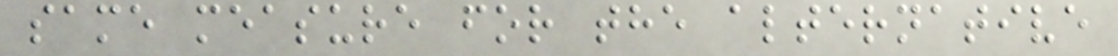same measure for the alternative
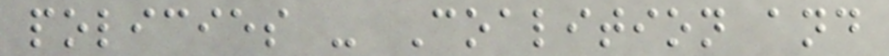policies - Coalition and
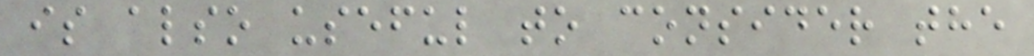is also useful to consider the
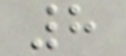8
